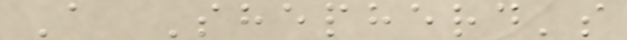A Shepherd's
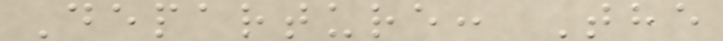Departure: The
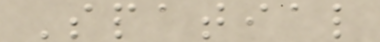Spatial
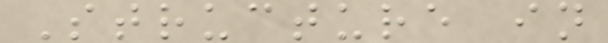Structure in
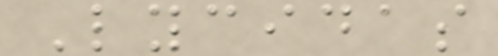Lycidas
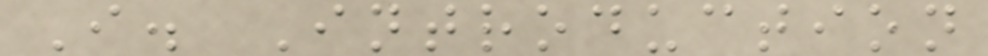I. Introduction
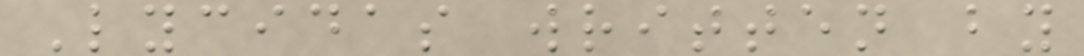Lycidas written by
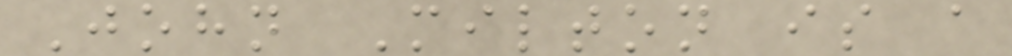John Milton is a
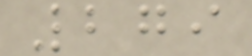279
